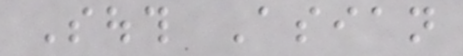South Asian
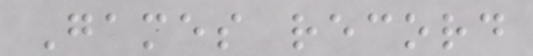Games record
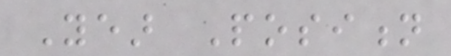Year Position
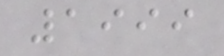1999
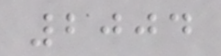2004
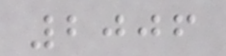2006
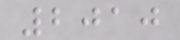2010
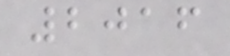2016
